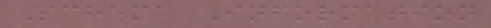Schema Information
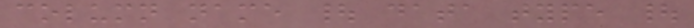column name | data type |
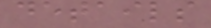details
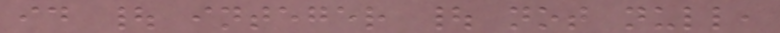id | integer | not null,
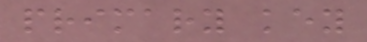primary key
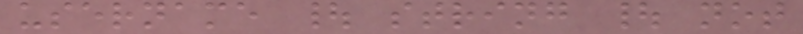username | string | not
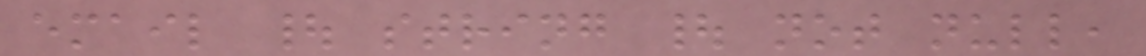email | string | not null,
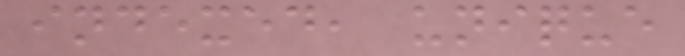indexed, unique
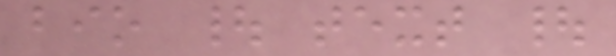bio | text |
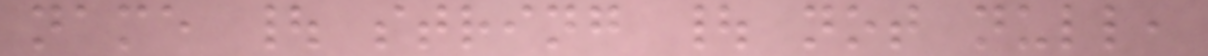name | string | not null,
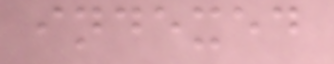indexed
